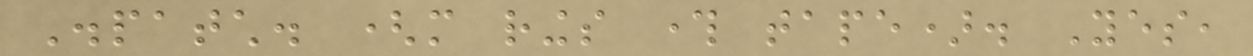Dispatch. (more rings through tape). Yes,
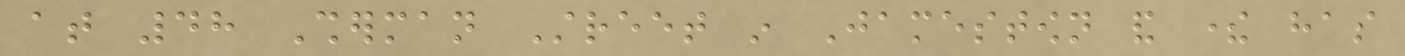at 48 Sherman Street in Jamestown and there has
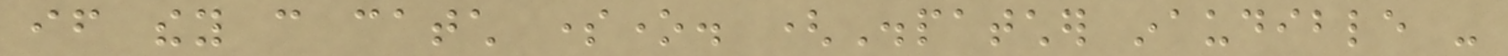if they can catch someone. (Dispatcher inaudible -
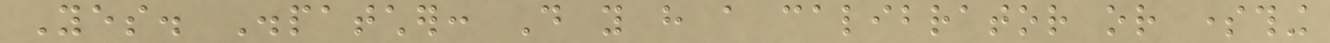Yes. Dispatcher: Do you have a calibrator or something
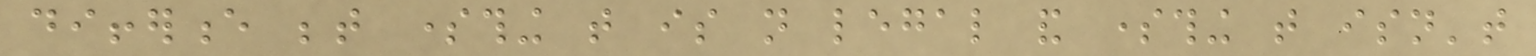difference between something that is not legal and something that isn't
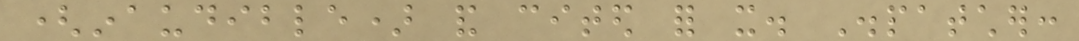(inaudible) and cited for it. Dispatcher:
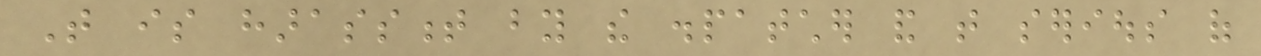That is harassment by the dispatcher and that serious of
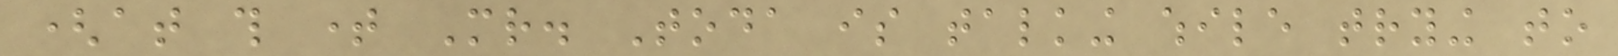(at this time Mr. Toda is talking while trying to
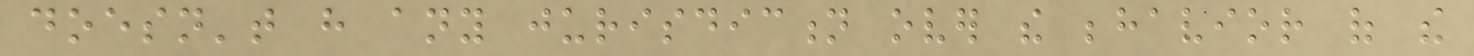doesn't have any jurisdiction over the behavior of the
